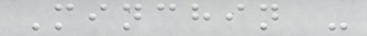Minchin -
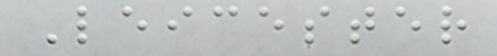Leicester
